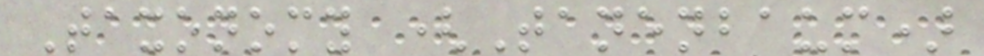Taxonomy (Tanenbaum)
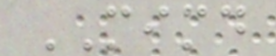MIMD
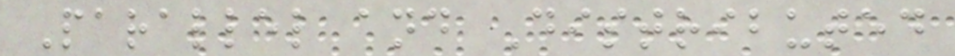Parallel and Distributed
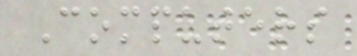Computers
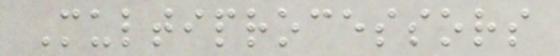Multiprocessors
